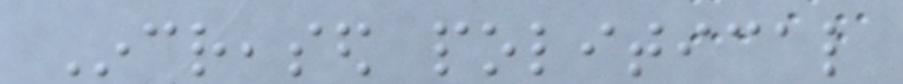Increased political
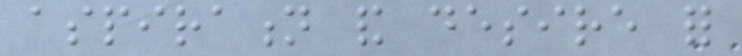aspiration and desire for
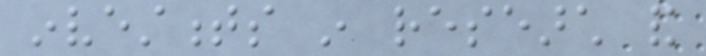investments in research and
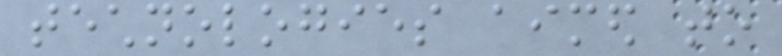technologies aimed to
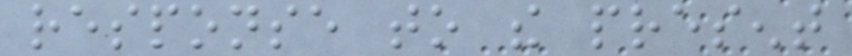response to the present
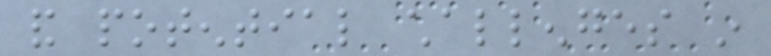and potential challenges in
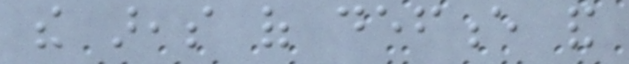the areas of defence and
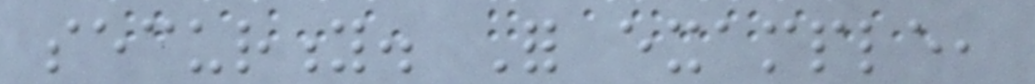security. For example,
